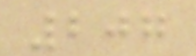207
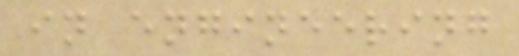in engineering
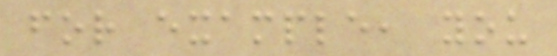for example, you
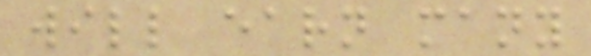will earn many
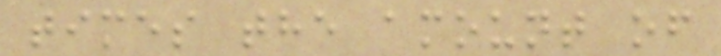times the amount of
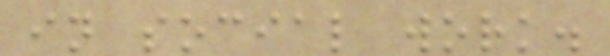in social work.
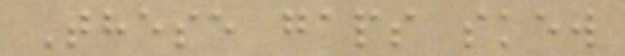These gaps skew
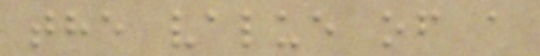the value of a
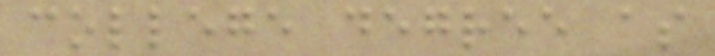college degree as
